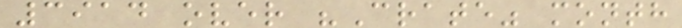3914 over "Crate" month
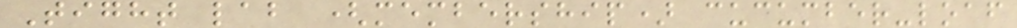Tight lab (membership) cucumber-loaf
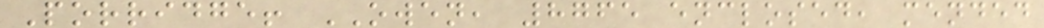Porridge! OWEN, 8765 enclosed, mended
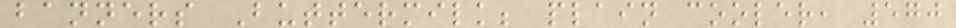banners Buttermilk; plain cooler, 570
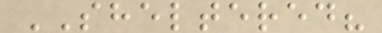SHELTERED?
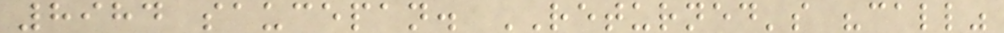8984 saucepan. RETURNED's "call"
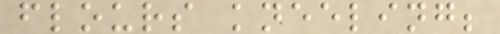flours kneeling;
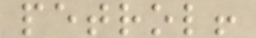petrol!
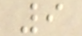9
